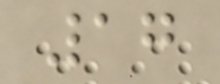17
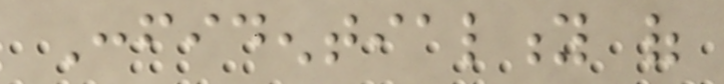Confidentiality of
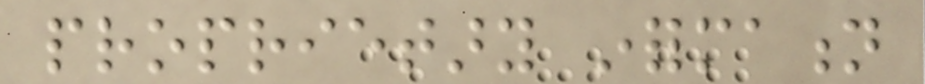proprietary information
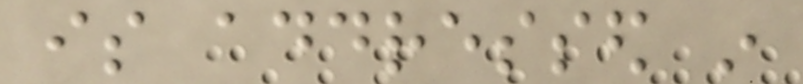is addressed in
